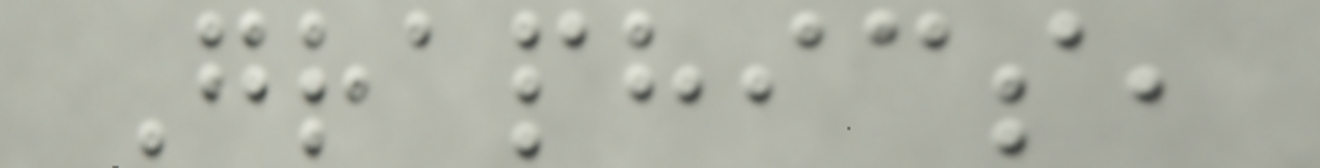Graphics,
